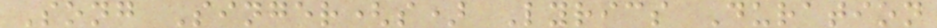Song Singer(s) Lyrics Duration
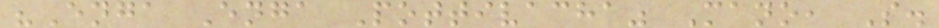"Enga Enga Pottivacha" Mano, S.
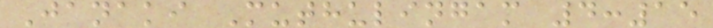Janaki Muthulingam 4:15
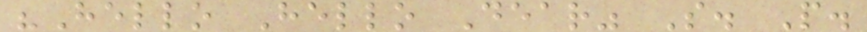"Hello Hello Dear" S. P.
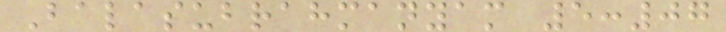Balasubrahmanyam 5:07
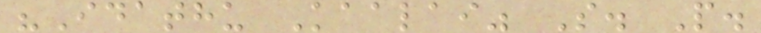"Idathu Kaalai" S. P.
